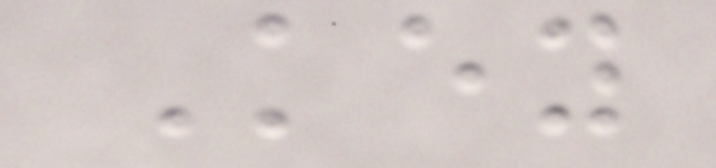Key
